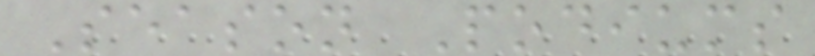Season Podiums
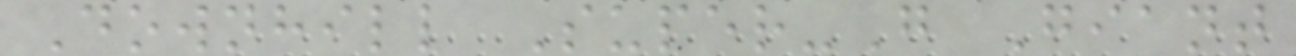Downhill Super-G Giant
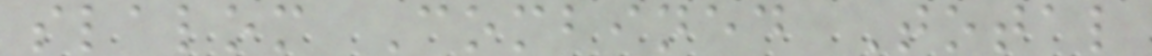slalom Combined Total
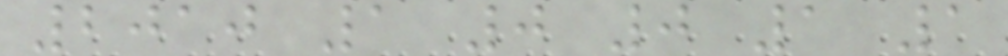2010 1 0 0 1 1
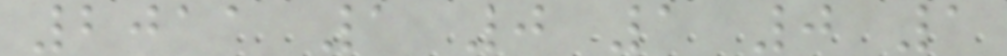2011 1 0 1 0 1
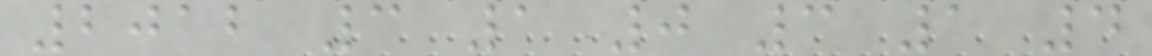2012 3 1 0 3 1 4
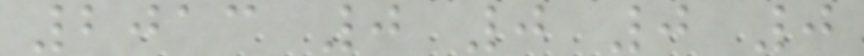2013 0 0 0 0
